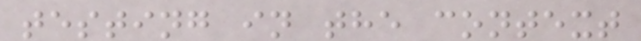testing in the context
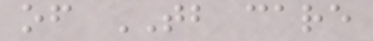of TB care
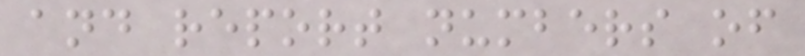and report numbers of
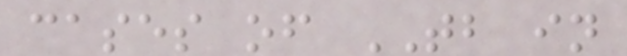cases of TB in
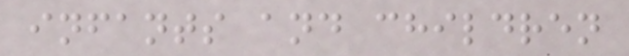infants and children
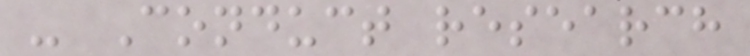- Conduct research
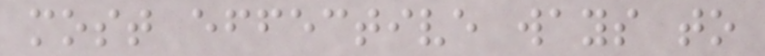most effective ways to
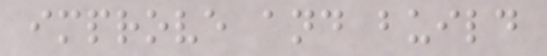improve and build
